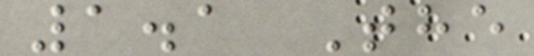1.1 The
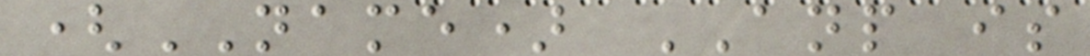(NAME) ANP is
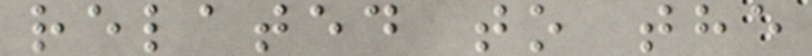related to the
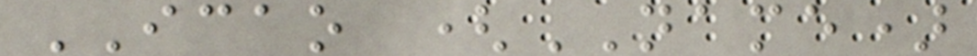ICAO (NAME)
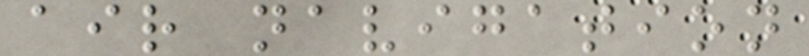air navigation
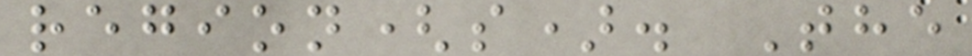region(s). The
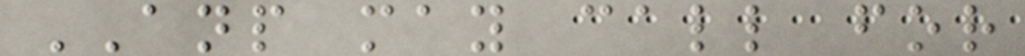ANP may call for
